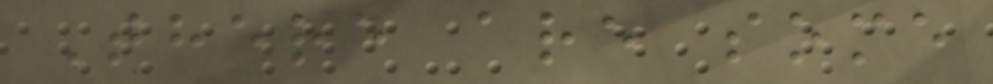There are some
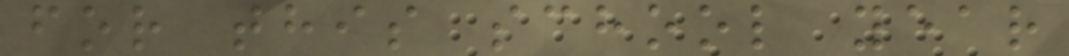for this school year
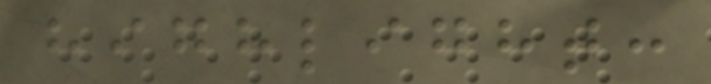highlight:
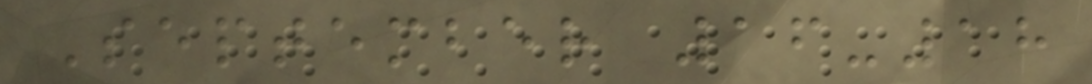September 16-18
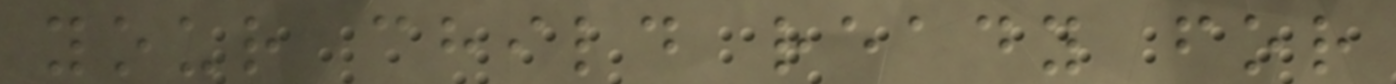your child ready for
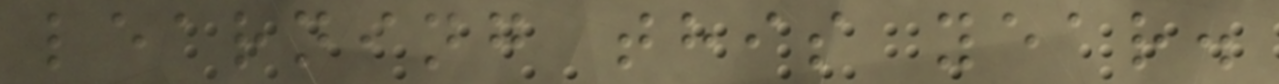learning this year.
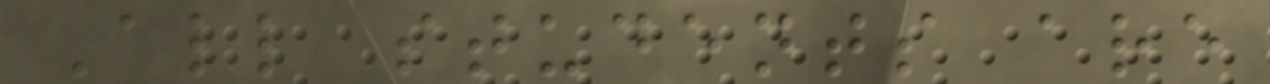All students are
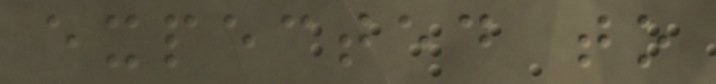expected to
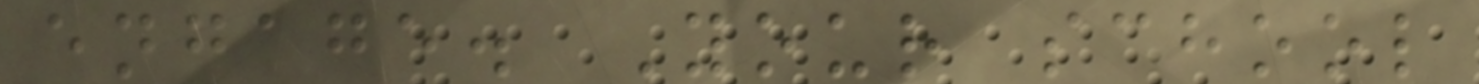engage. Your school
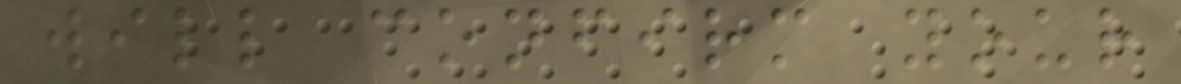will confirm your
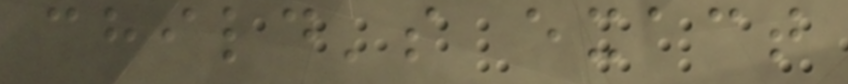child's exact
